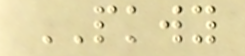PKWY
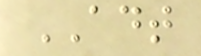ADT
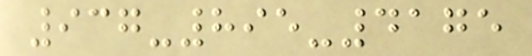937-895-4175
